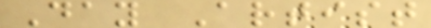Day Artist
